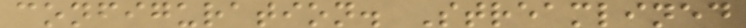configuration. Streamlined
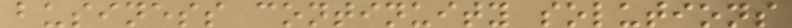business continuity solutions
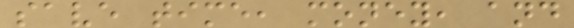save time, money, and
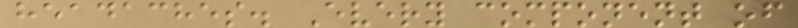headaches. Every component of
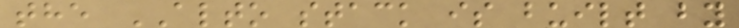the ALTO stack is built by
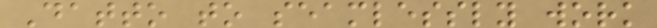Datto to seamlessly work
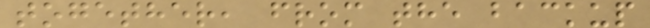together, from the backup
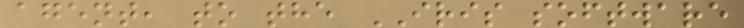agent, to the IRIS software
